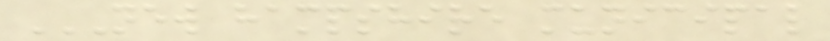NEW HAMPSHIRE MUNICIPAL
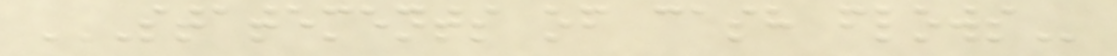STATEMENTS OF CASH FLOWS
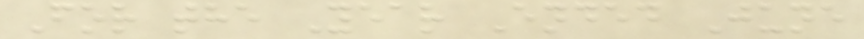For the Year Ended June
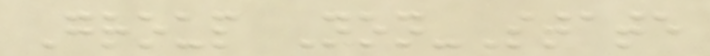Group Non-State
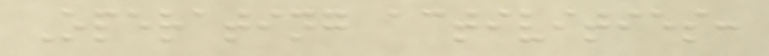Operating activities:
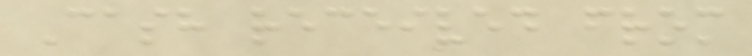Cash received from
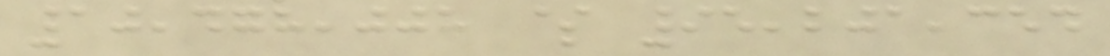10,478,008 $ 95,201,354
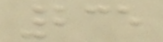235
